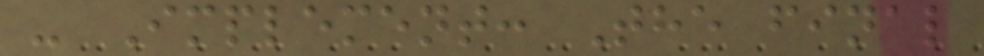- Implement: The final
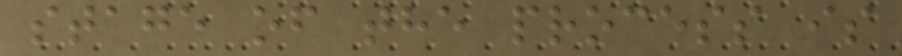stage of the process is
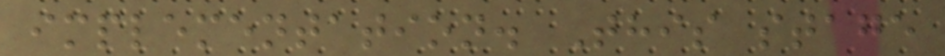implementation. This stage
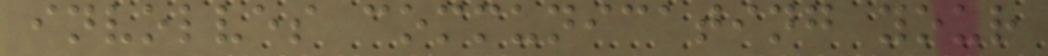involves communicating your
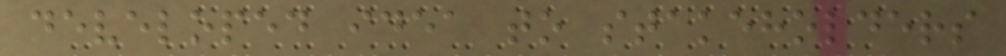developed idea to stakeholders
